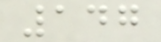147
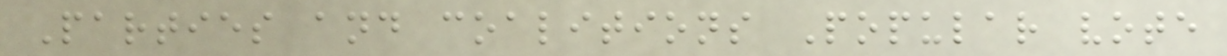Parties and coalitions Popular vote
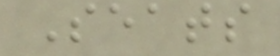Seats
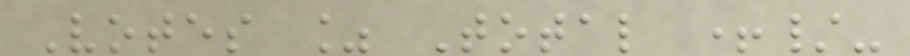Votes % Total +/-
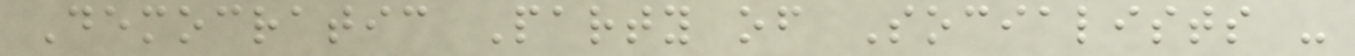Democratic Party of Socialists -
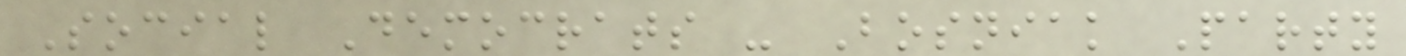Social Democrats - Bosniak Party
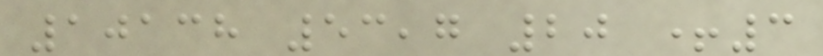10138 53,7 20 +3
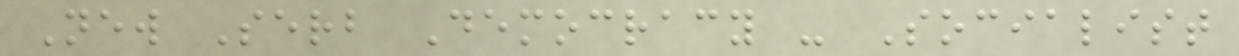New Serb Democracy - Socialist
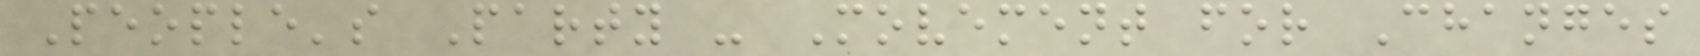People's Party - Movement for Changes
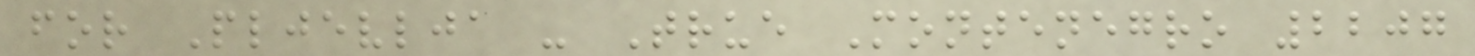for Pljevlja - True Montenegro 2207
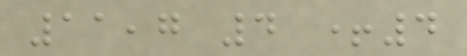11,7 4 +4
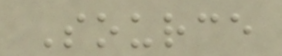Source
